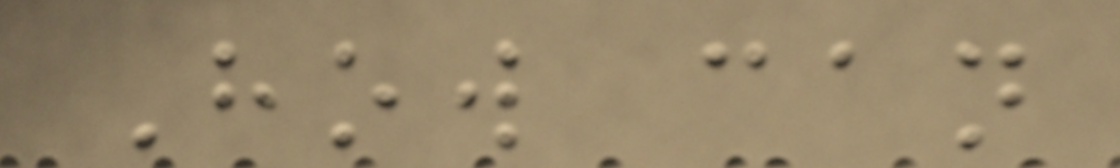How can
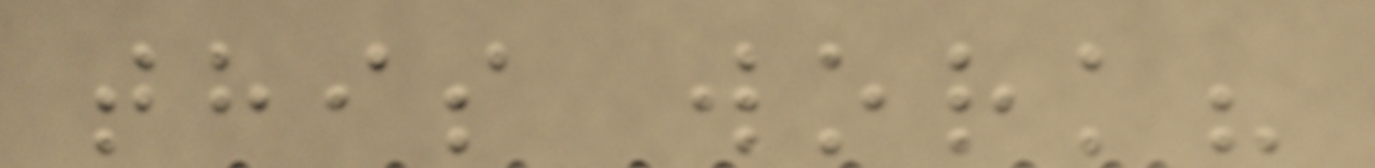this work?
